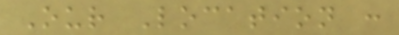Our Location :
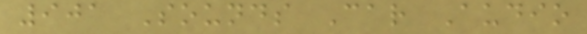901 Sounds Car Audio
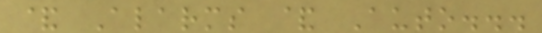& Alarms & Auto...
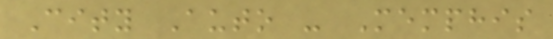City Auto - Memphis
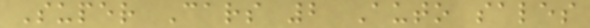Super Cars 2 Auto sales
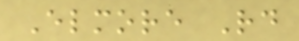Elmore Rd
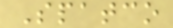Spatco
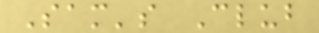Sam's Club
